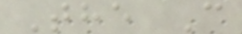The C
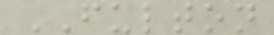FULTON
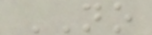NO
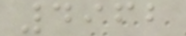4962
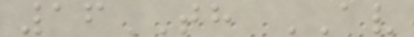16TH AV
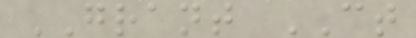GRANT CT
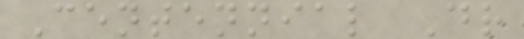Centennial Dr
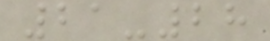21-28
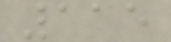115
